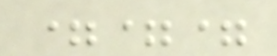===
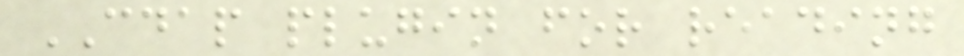CDAP plugin for reading
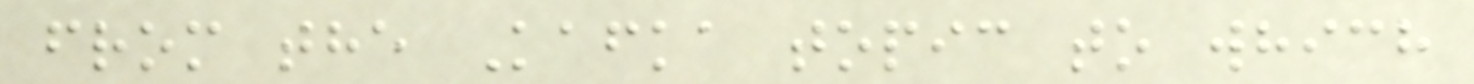from the Kafka topic to which
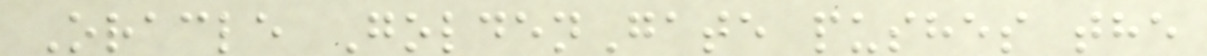Oracle GoldenGate pushes the
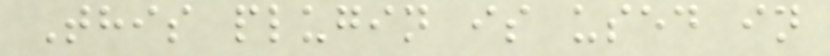This plugin is used in
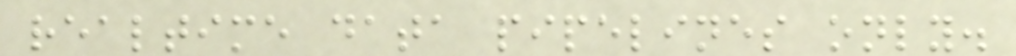realtime data pipelines only.
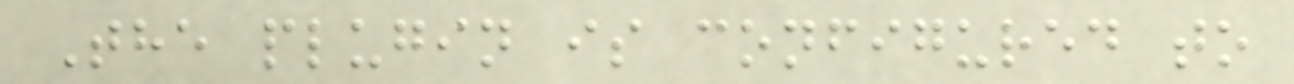The plugin is configured to
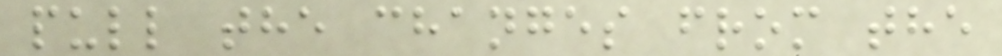pull the changes from the
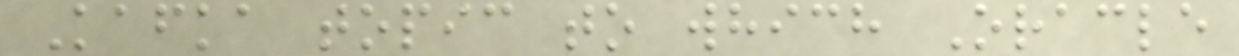Kafka topic to which Oracle
